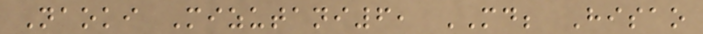Naoki Mizutani6, MD; Hisao
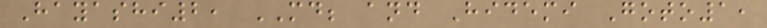Hayashi2, MD; and Hidemi Goto1,
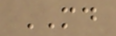MD
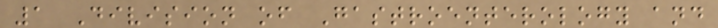1 Division of Gastroenterology and
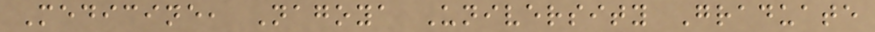Medicine, Nagoya University Graduate
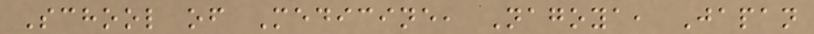School of Medicine, Nagoya, Japan
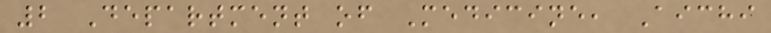2 Department of Medicine, Aichi
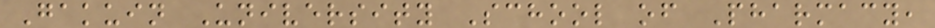Gakuin University School of Pharmacy,
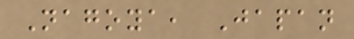Nagoya, Japan
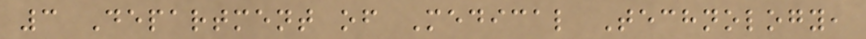3 Department of Medical Technology,
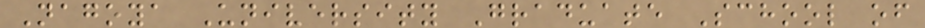Nagoya University Graduate School of
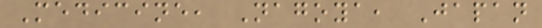Medicine, Nagoya, Japan
